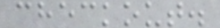checkout.
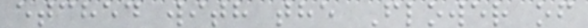etched with the Flower of
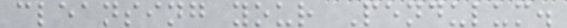cleansing your Pendulum.
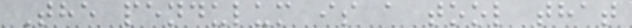The pendulum is a tool that
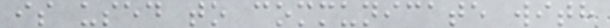is used to communicate with
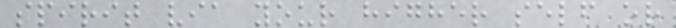spirit via your higher self or
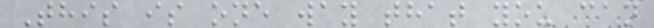This is one way that you can
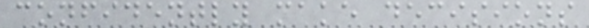confidently make decisions
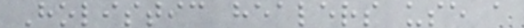Holistic healers use a
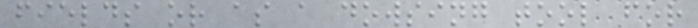fields or as a dowsing tool for
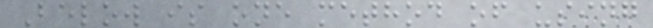Below is one method of using
